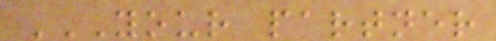YOUR PARTNER
